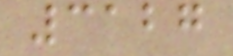3127
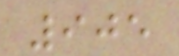905
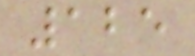125
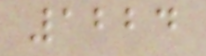1224
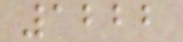1222
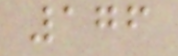176
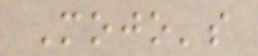Mojo's
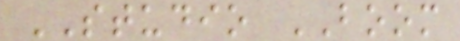STUDIO BOOM
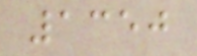1350
